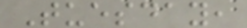Tuesday,
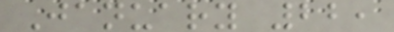January 22,
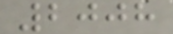2008
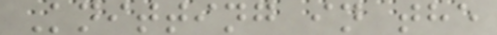Knitting in the
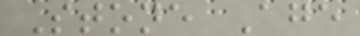Stone Age
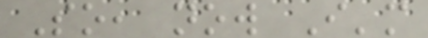So, now I'm
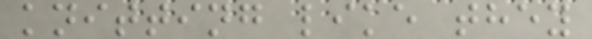knitting like they
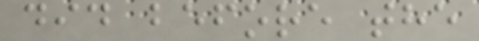did before the
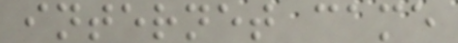internet came
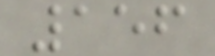156
